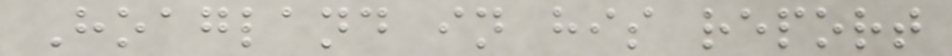Hoagland in his report
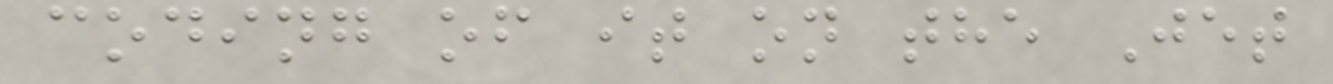coding of it on the Jet
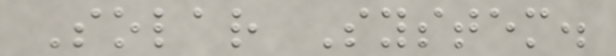Solar System.
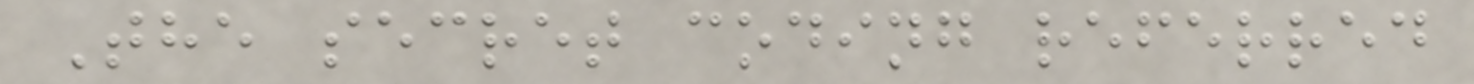The secret coding referred
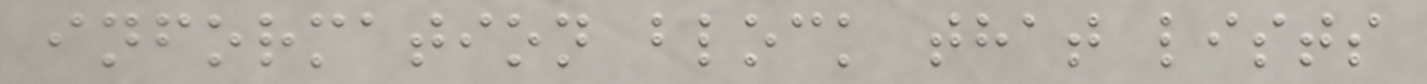information block that lists
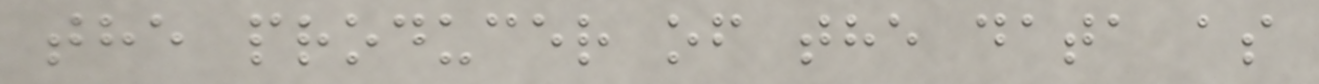the producer of the data as
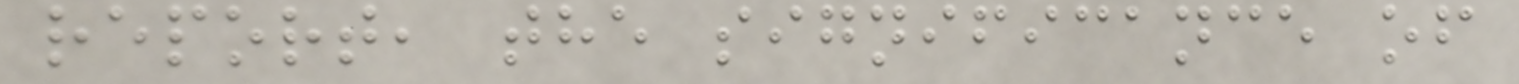report, the significance of
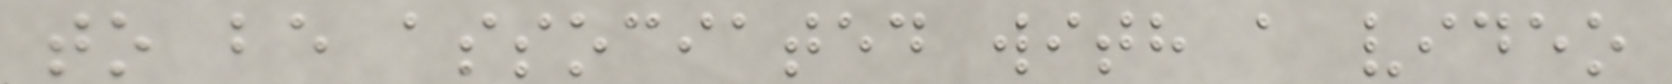to be associated with a video
